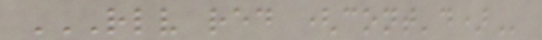RLV RED (CONT'D)
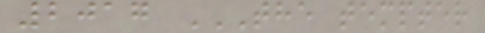2017 THE TEMPTER
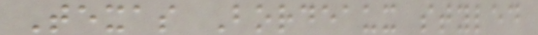Texas Bordeaux styled
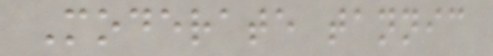Moderate tannic
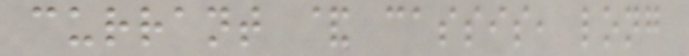currant & cassis, long
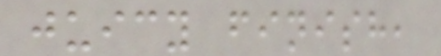juicy finish,
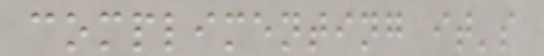complimenting it's
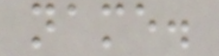name.
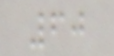60
